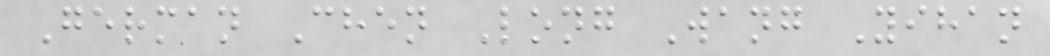German Chen Long Wang Yihan
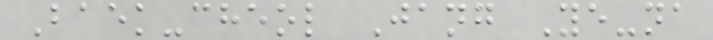Baek-cheol Jang Ye-na
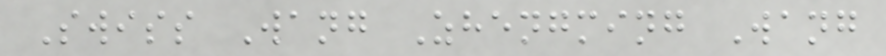Swiss Wang Zhengming Wang
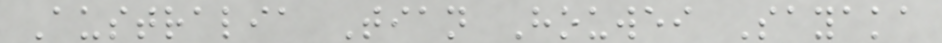Australia Tian Houwei Sayaka
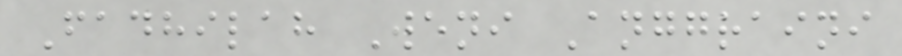Fadhilah Weni Anggraini
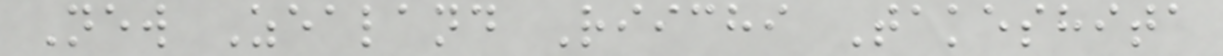New Zealand Riichi Takeshita
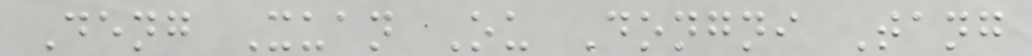Deng Xuan Ou Dongni Tang
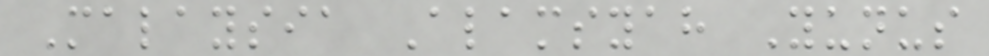Malaysia Alamsyah Yunus
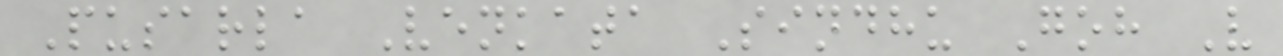Pusarla Venkata Sindhu Goh V
